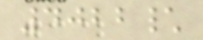4022\
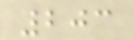203
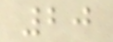20
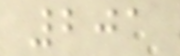201
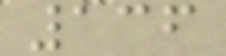136
